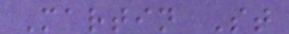Martin St
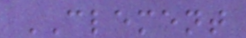CLEMENT
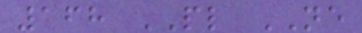168 PL NE
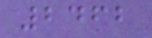2462
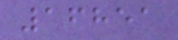16851
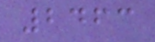2463
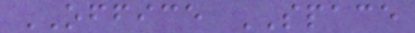OFFICE SPACE
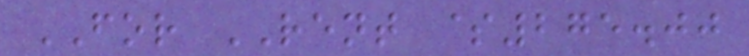FOR RENT $275.00
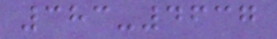383-4637
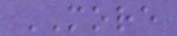MORE
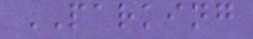PARKING
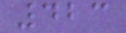423
